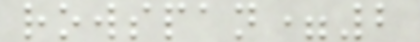rowspan=2
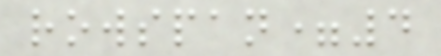rowspan=4
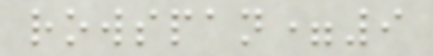rowspan=9
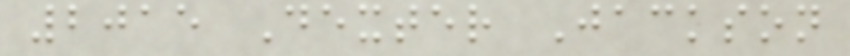2015 Dexter Jackson
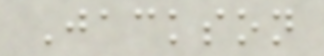Jackson
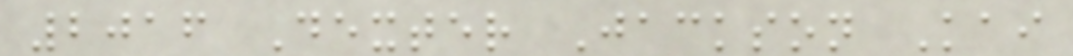2016 Dexter Jackson Kai
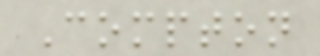Compton
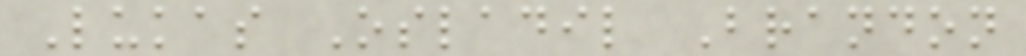Lukas Osladil Brandon
